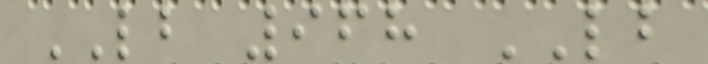LB 968 LB
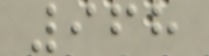968
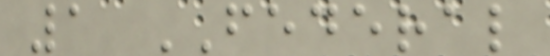1 FEDERAL
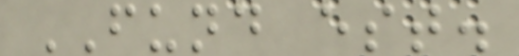FUND est.
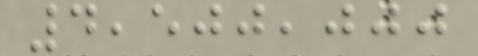4,500,000
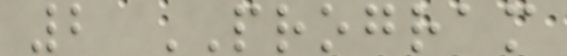2 PROGRAM
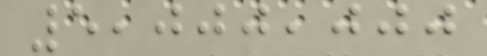5,000,000
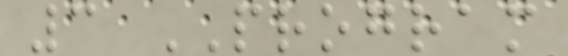3 PROGRAM
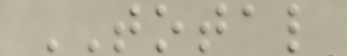TOTAL
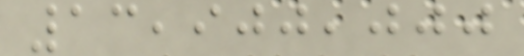13,900,000
